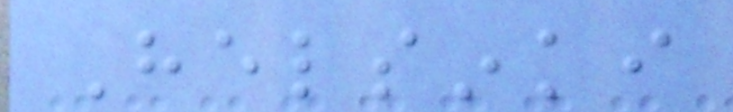Helsinki
